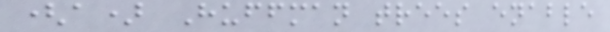(a) Huffman trees enable
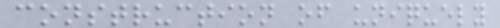construction of uniquely
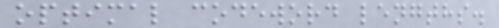optimal codeword lengths.
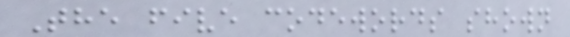The five codewords shown
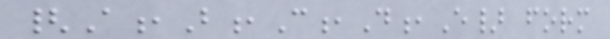{A,B,C,D,E} form
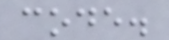code.
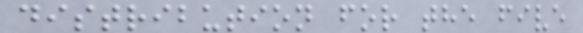distribution for the five
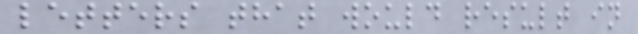letters that would result in
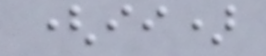(ii)
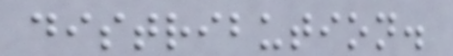distribution.
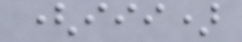(iii)
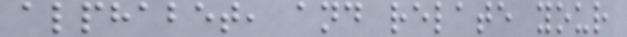alphabet, and relate your
